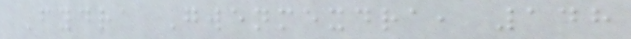Fydra Gwenmexdra, 148
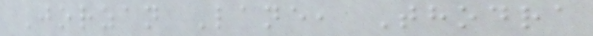Jorzan Lane, Thodra
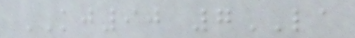KJ90 7LA
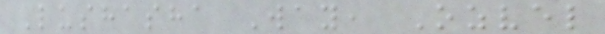Lushasha Way, Ozvel
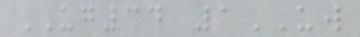UG34 1UW
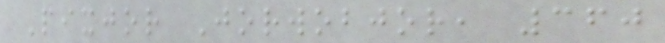Pixjor Jorwobjor, 360
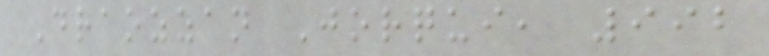Draozzan Jorqui, 992
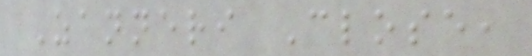Zanneri Close,
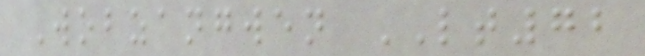Wobzangwen LT72
